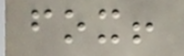fox!
